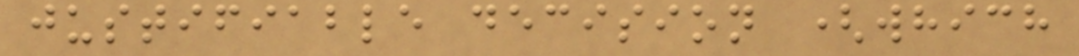justifiable decision (which
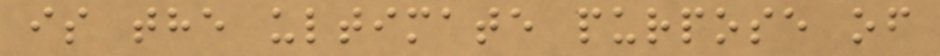is the ultimate purpose of
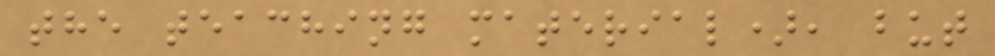the teaching material), but
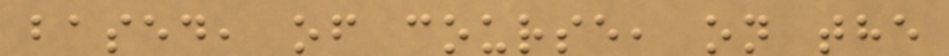based, of course, on the
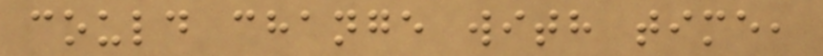could change with time,
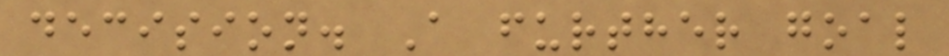decision. A further goal
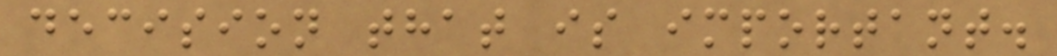decision that is important.
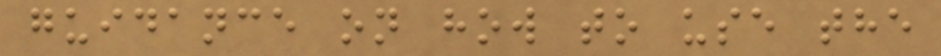guidance on how to use the
